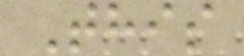This
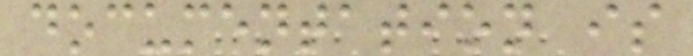documentation is
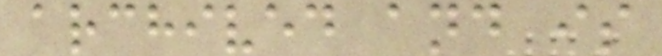archived and is
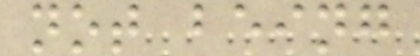not being
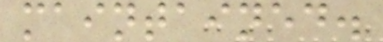maintained.
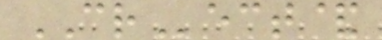CRect&
